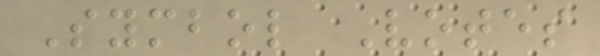Symbol Votes
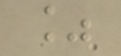%
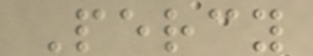Percy
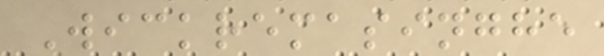Wickremasinghe
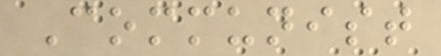Communist
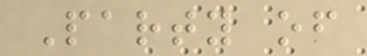Party of
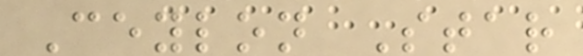Ceylon Star
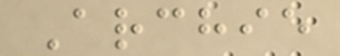Archie
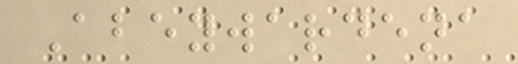Abeywardena
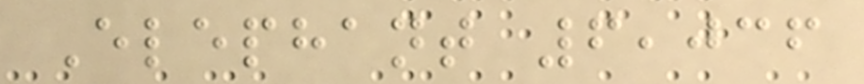Elephant 6,036
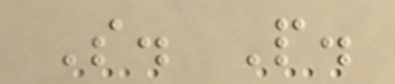S. P.
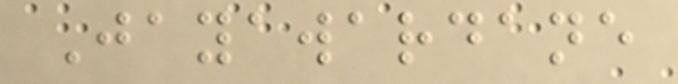Jayawardane
